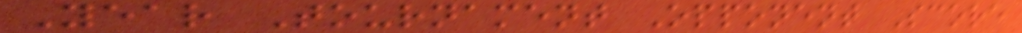Year Tournament Opponent Score
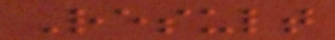Result
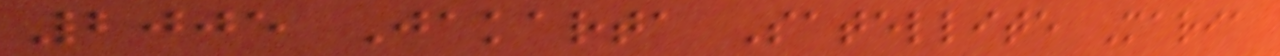2005 Jakarta Satellite Maria
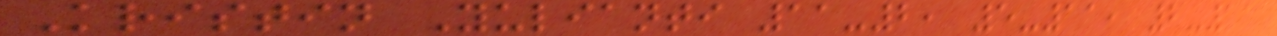Kristin Yulianti 11-2, 5-11, 2-11
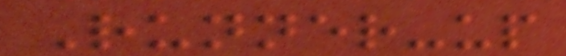Runner-up
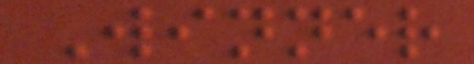Winner
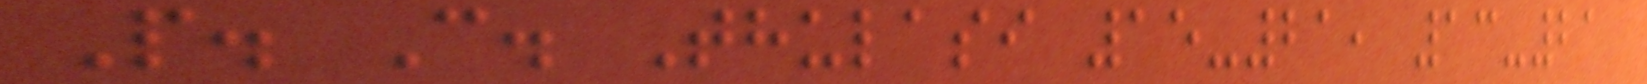P. C. Thulasi 15-21, 13-21
